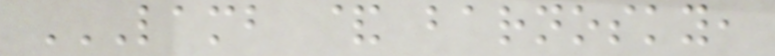LAMB & BARNOSKY,
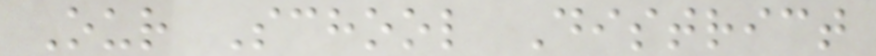Our School District
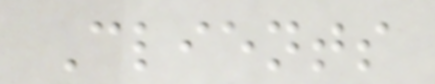Clients
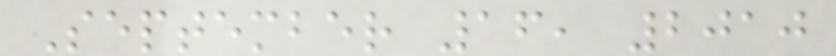September 16, 2010
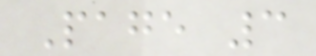Page 3
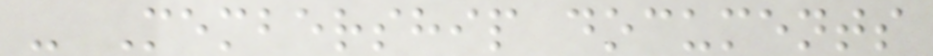- Membership documents
